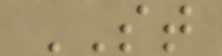ST
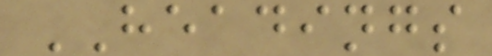HEADINGS
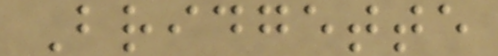Bridgette
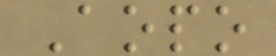Aopo
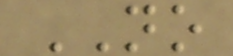NO
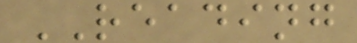READING
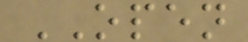OPEN
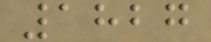1827
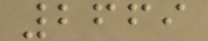2669
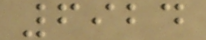6924
